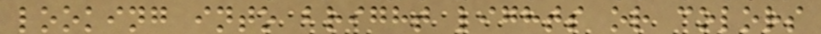looking into bright lights or colors
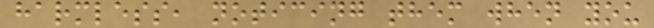harmless, noticing them when you
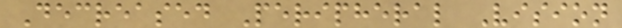Decreased Peripheral Vision
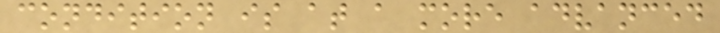condition is at a more advanced
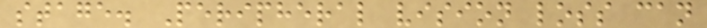stage. Peripheral vision loss can
